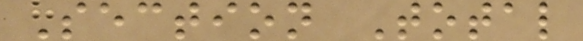Section Total
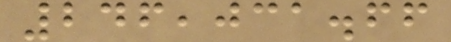246,031.66
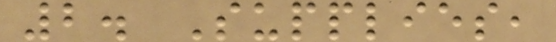2. Supplies,
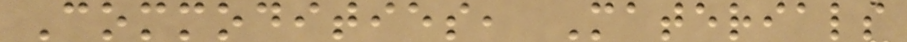Commodities, Materials
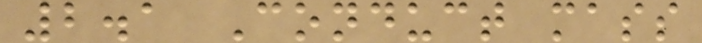2.1 Conduct mass
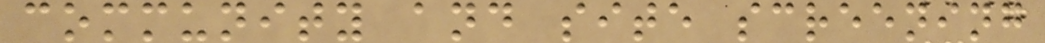community and site screening
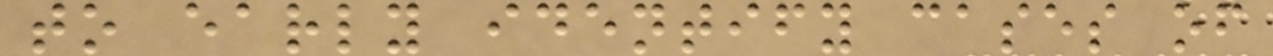to early identify cases of
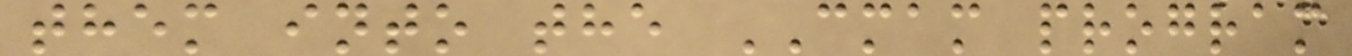them into the CMAM program
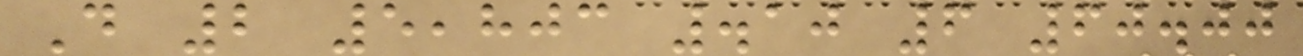D 2 5,803 .10 6 60.00
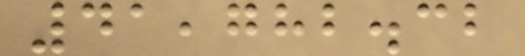41,782.32
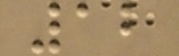12
